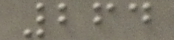264
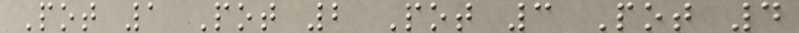Pot 1 Pot 2 Pot 3 Pot 4
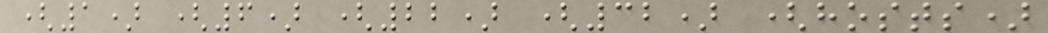(1) (6) (22) (32) (hosts)
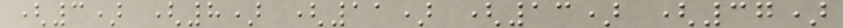(3) (8) (11) (13) (37)
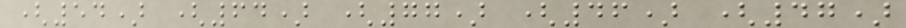(54) (64) (77) (46) (47)
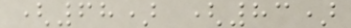(68) (83)
